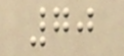70
